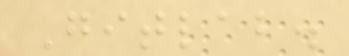Gitlab.
